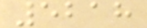5218
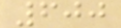600
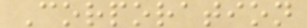Corporation
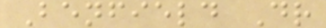Benfield Dr
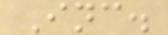Inc.
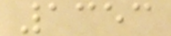1353
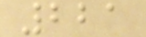221
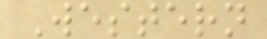Western
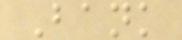Bank
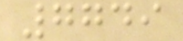7749
